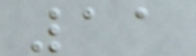11
